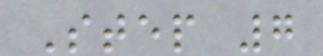Step 7
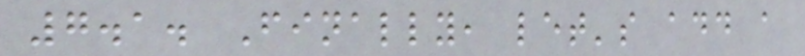7.1. Finally, let's add a
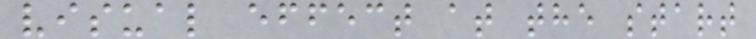visual effect at the start
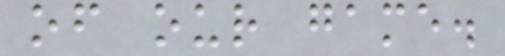of our game.
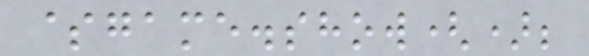$game.show();
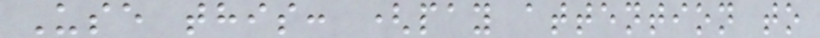Use this: (pay attention to
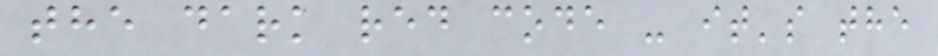the dark red code - it's the
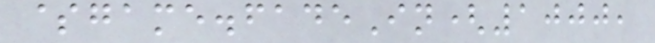$game.fadeIn(1000,
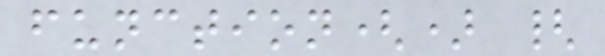function() {
